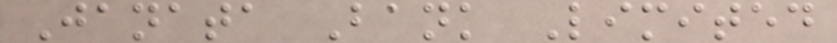Janata Bank Limited
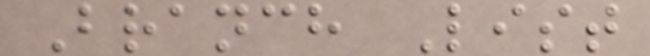Branch List
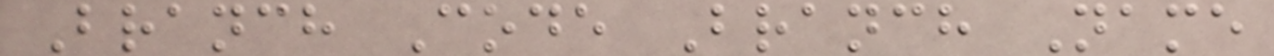Branch Code Branch Name
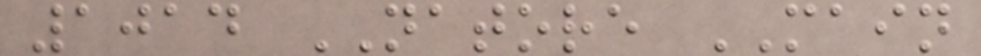1014 NATORE MAIN
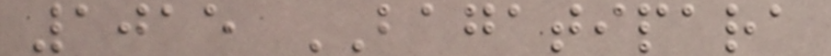1015 BAGATIPARA
